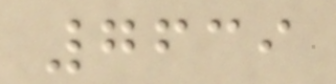7639
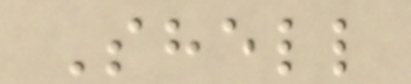Shell
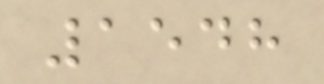1548
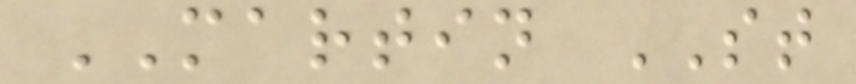MARTIN ST
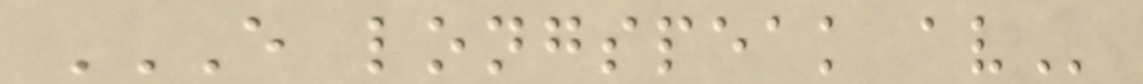E LONGSPEAK AV
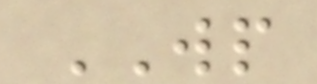WP
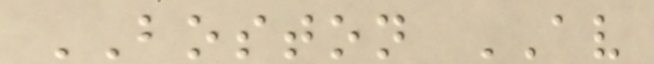BOSTON AV
